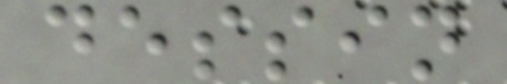dessin
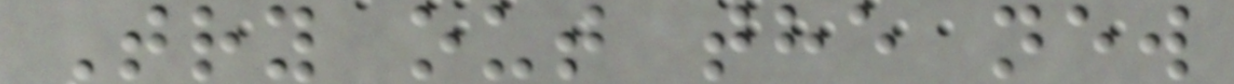Try out the new
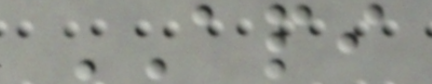API
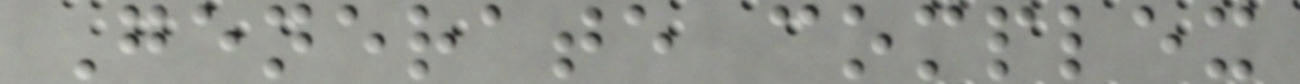Generate complex
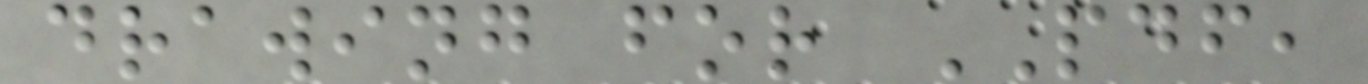drawing for PDF,
